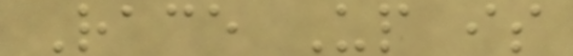Race Up is
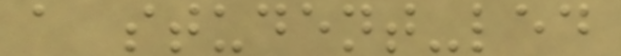a student-led
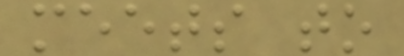meets to
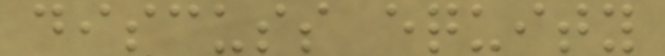discuss equity
